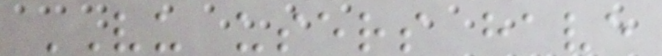VU users have
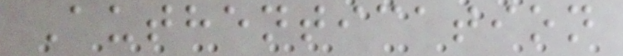Authentication
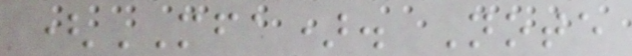(MFA). Note
